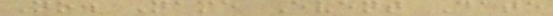No. Name Event Date
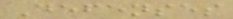Defenses
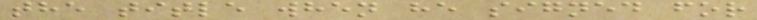the title when he signed for
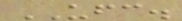UFC.
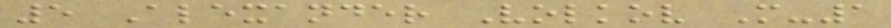5 Alexander Volkov M-1
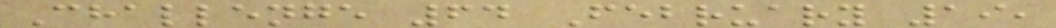Challenge 64 February 19,
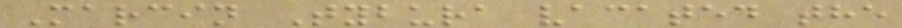Marcin Tybura vacated the
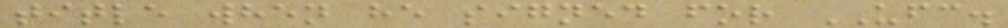title when he signed for UFC.
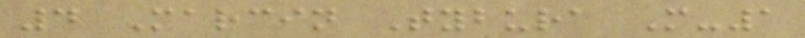4 Marcin Tybura M-1
